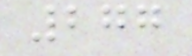277
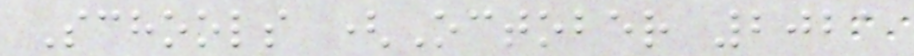Schools (October 2021
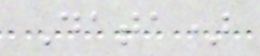Data)
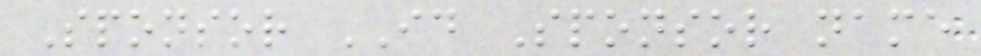Sponsor ID Sponsor name
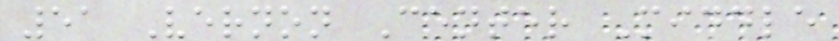51 Vernon Center Middle
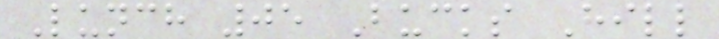Lunch 05 Bucks Hill
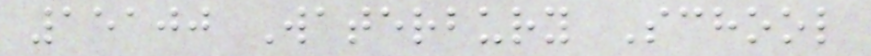15100 Waterbury School
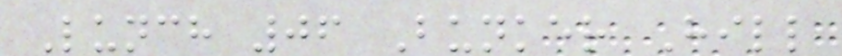Lunch 06 Bunker Hill
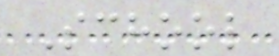School
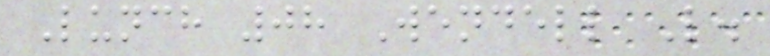Lunch 08 Wendell L.
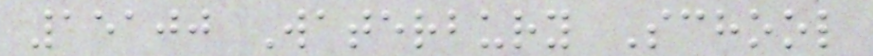15100 Waterbury School
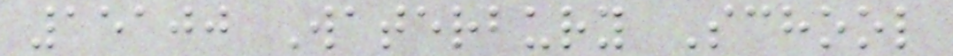15100 Waterbury School
